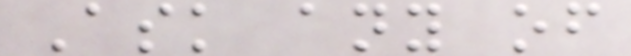Ask any of
